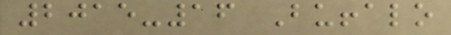2015-16 Buffalo
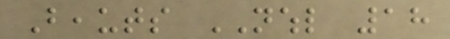Beauts NWHL 18
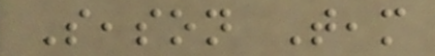Season Team
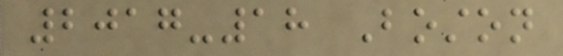2017-18 Boston
